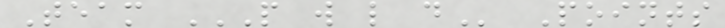Team P W L D Points
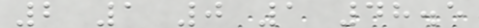2 1 0 1 48.5
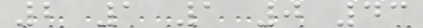2 1 1 0 43
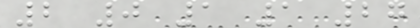2 0 1 1 27
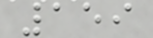159
